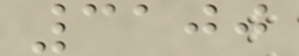3100
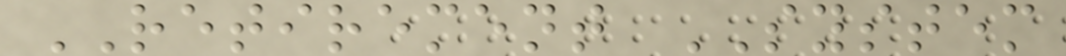RETIREMENT SYSTEM
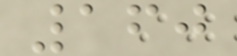160
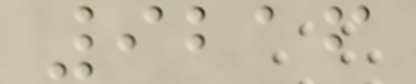9216
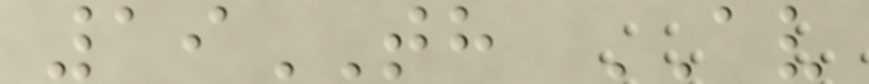19TH AV
